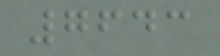7643
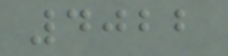4022
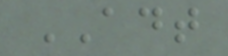ADT
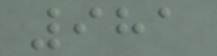981
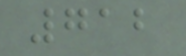712
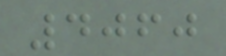4060
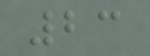23
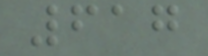617
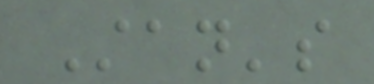Stan's
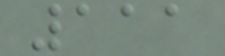111
